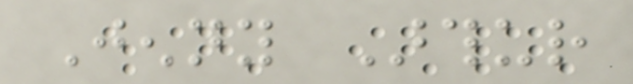Jenny Arthur
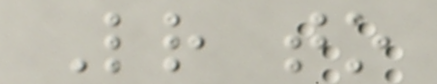Letter to
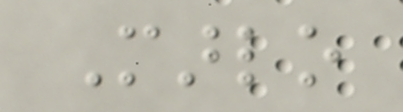Marlo
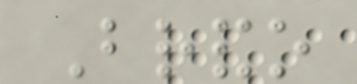Brando
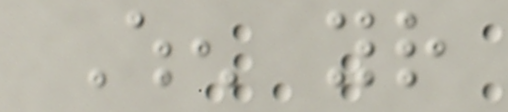When your
